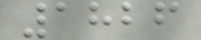1826
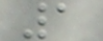1
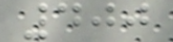400
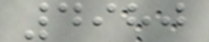4980
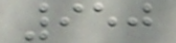950
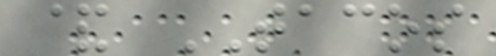& TACOS
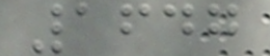1647
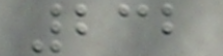232
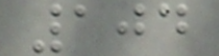104
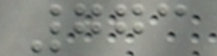773
